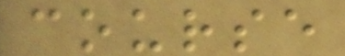course
